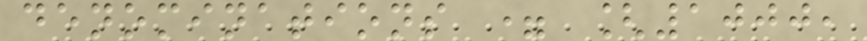denominations = [1000,
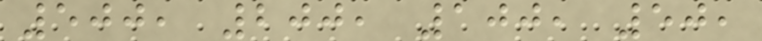500, 200, 100, 50,
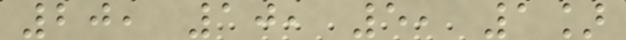20, 10, 5, 1]
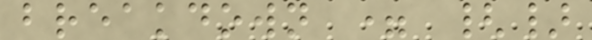breakdown = {}
